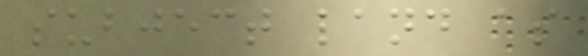subject land as
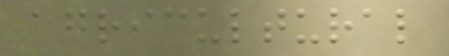agricultural
